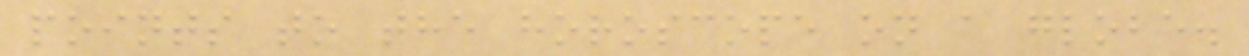points to the horoscope on a globe.
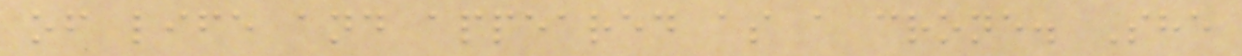of life and appeared as a crone. She
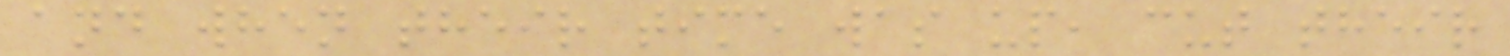and when their time was up, cut their
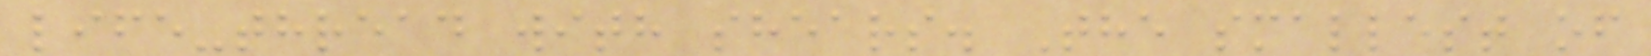life-thread with shears. The smallest of
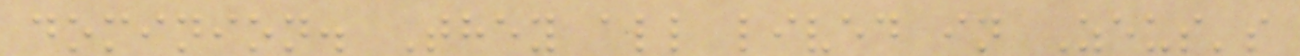dominion. They all lived in Zeus's
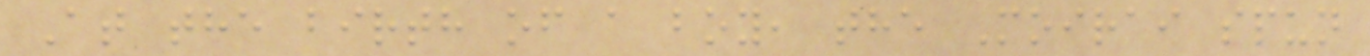At the birth of a boy, the Moirai spun
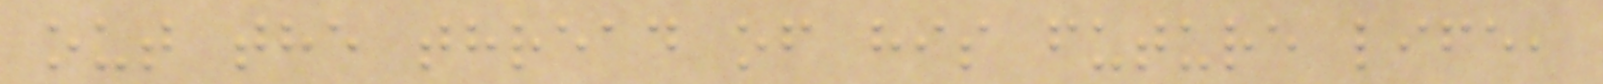out the thread of his future life,
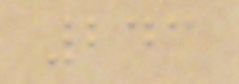243
